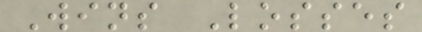Wins Losses
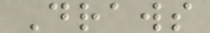Draws
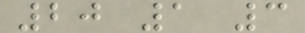20 1 3
